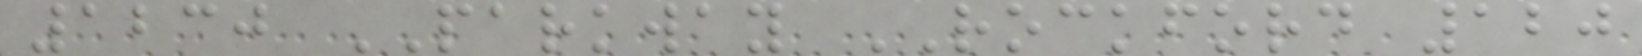1230 PARKWAY ROCKFORD 120
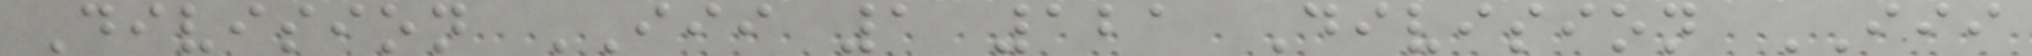Division III 1 121 Division III
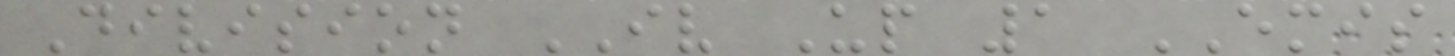Division IV Up 1 EMIS
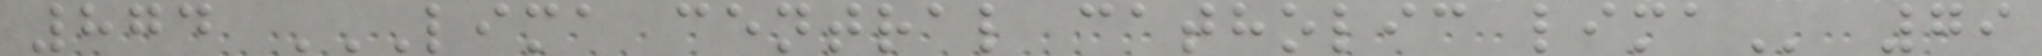874 LIMA CENTRAL CATHOLIC LIMA 79
